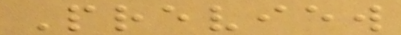Preview
